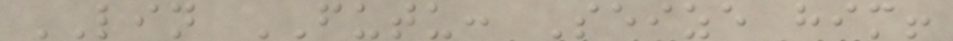LIN FUTU: Seize him!
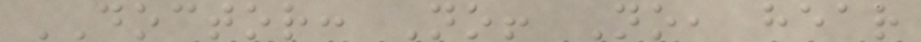DOCTOR: No! No, hear
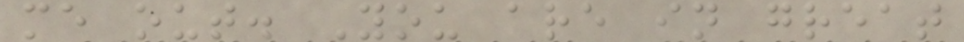me out. You are in great
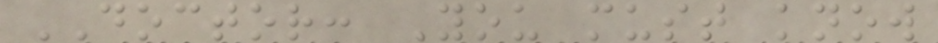DOCTOR: You must know
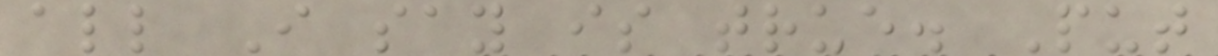all I say is true. Put
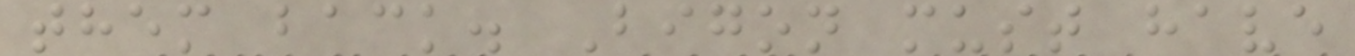them back. Bigon must have
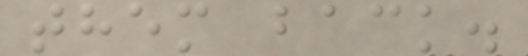them back.
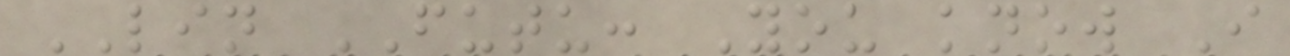LIN FUTU: You know I
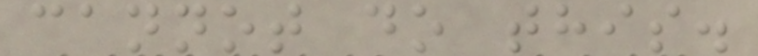cannot do this.
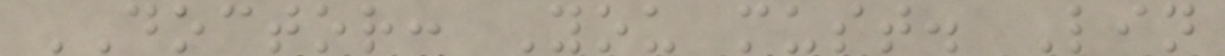DOCTOR: You must. Lin
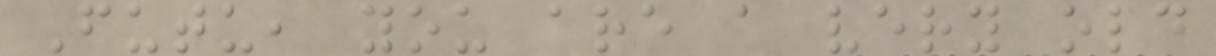Futu, you are a very old
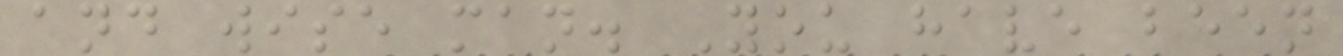and wise man. You have been
